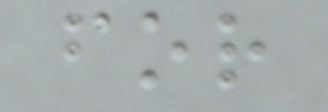for
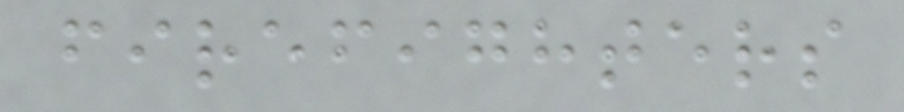firefighters
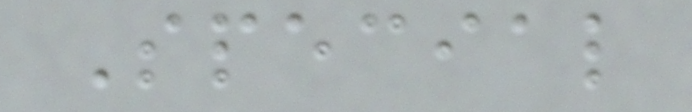Special
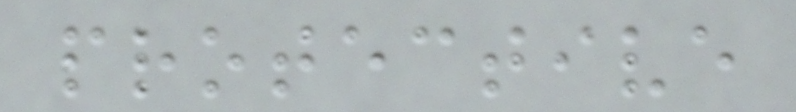protective
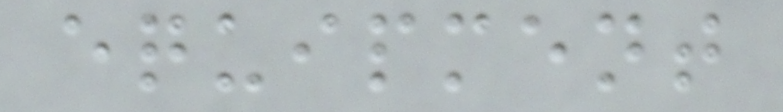equipment
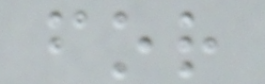for
